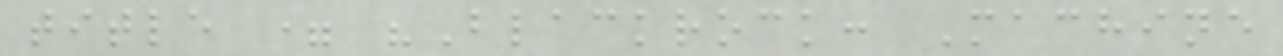title = "Blackrock: Machine
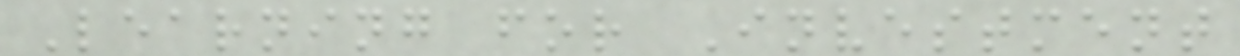Learning for Investment
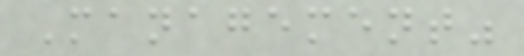Management"
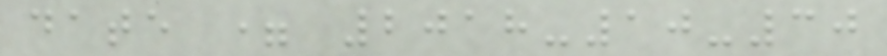date = 2018-10-30
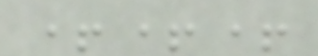+++
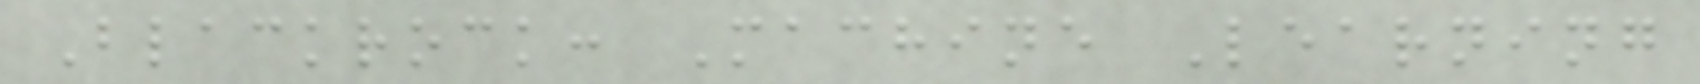Blackrock: Machine Learning
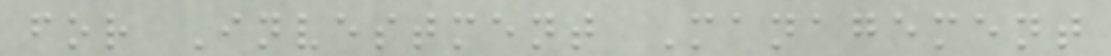for Investment Management
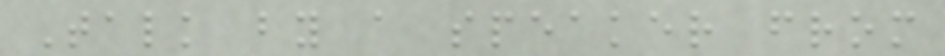Talk by a speaker from
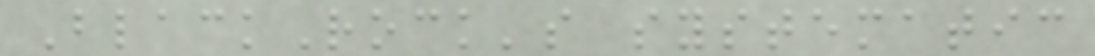BlackRock's systematic
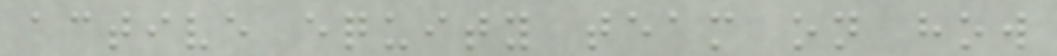active equity team on how
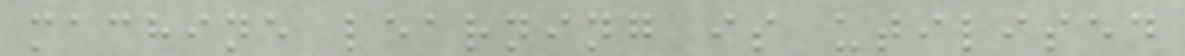machine learning is utilised
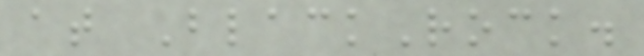at BlackRock.
